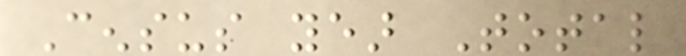Census year Total
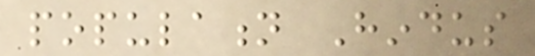population Hindus
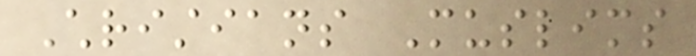Christians Muslims
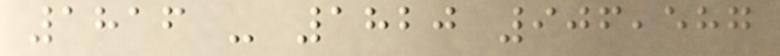1816 - 1820 906,587
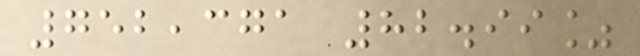752,371 82.99%
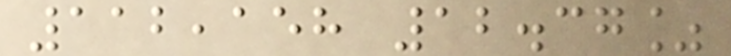112,158 12.37%
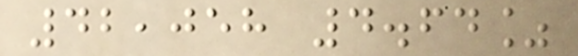42,058 4.64%
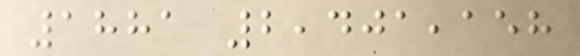1881 2,401,158
